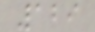129
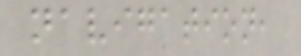navigation,
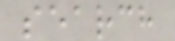search
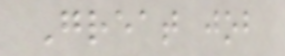Great job
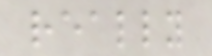really
